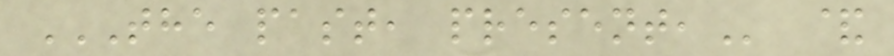THE PAST, PRESENT, &
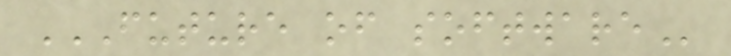FUTURE OF SOFTWARE
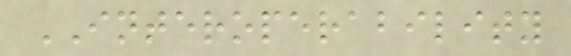INTEROPERABILITY
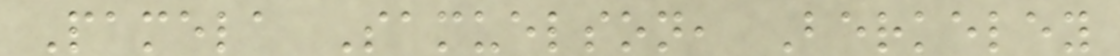Pamela Samuelson, Berkeley
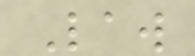Law
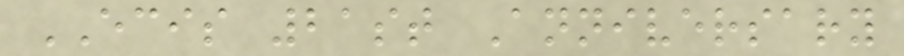ECIS 21st Anniversary
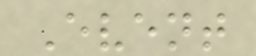Event
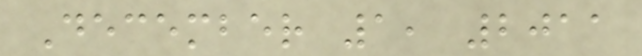December 1, 2011
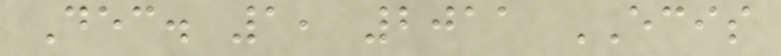Dec. 1, 2011 ECIS
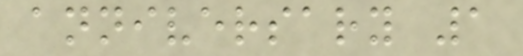anniversary 1
